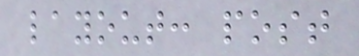layout: post
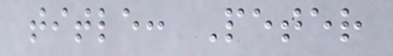title: Peter
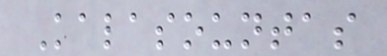Kalasountas
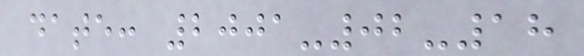date: 2001-02-18
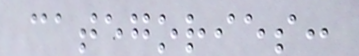categories:
